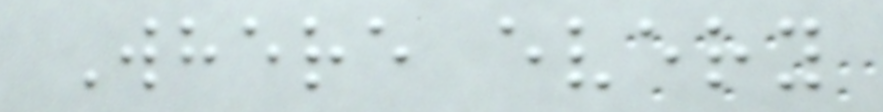Where every
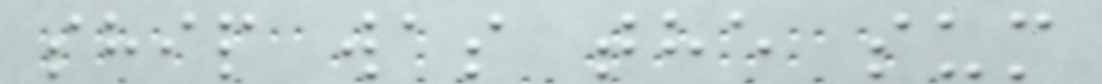ship was the sum
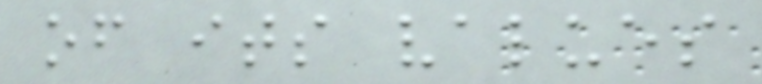of its values
